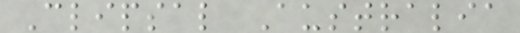Clipsal Australia
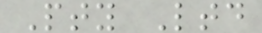Pty Ltd
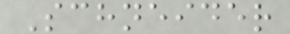Schneider
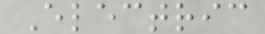Electric
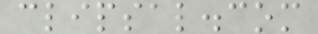clipsal.com
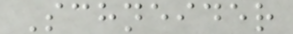Schneider
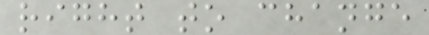right to change
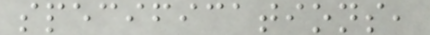specifications,
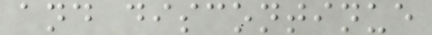and discontinue
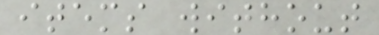items without
